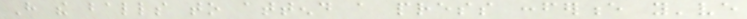Have the balls to attend a press conference you've
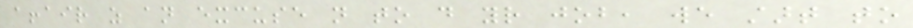affair as an excuse not to do your job, we start to
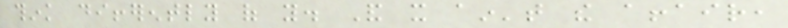think differently of you. And it ain't the affair,
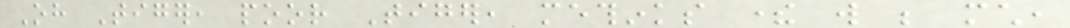Oh Tiger, poor Tiger, methinks there will be much,
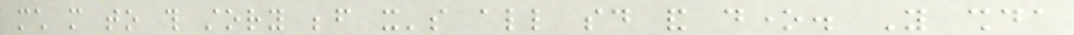much more to this story before it's all said and done. You shoulda
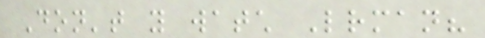Don't you watch Letterman?
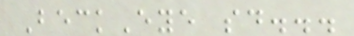BeckEye said...
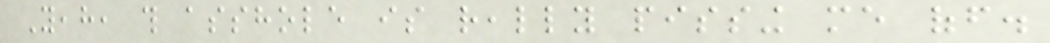Yeah, this asshole is really pissing me off.
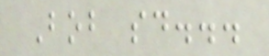Bob said...
